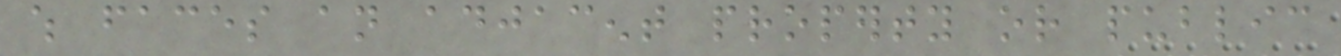which faces an adjacent property or public
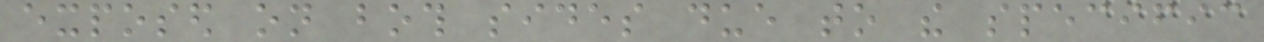exposed on both sides due to the specific
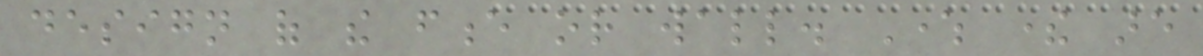design of the fence or wall. Where there are
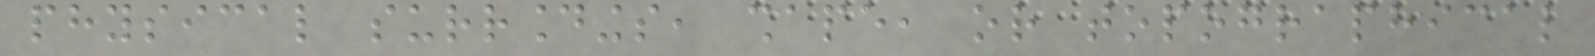physical surroundings, shape, or topographical
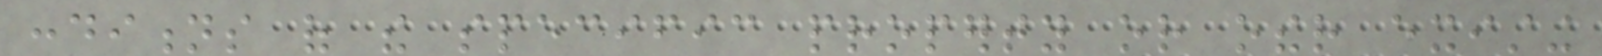conditions of the specific property or other existing
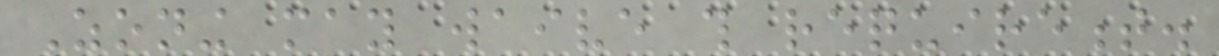Zoning may waive this requirement.
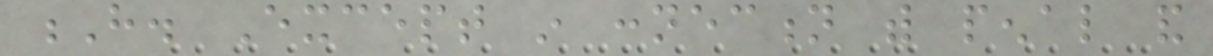H. Except in connection with penal and
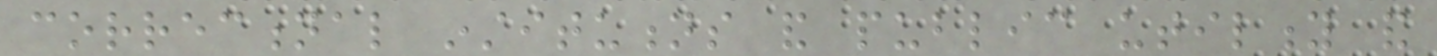correctional institutions and public utility and
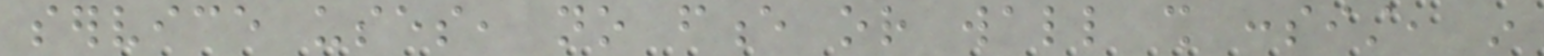service uses, no fence or wall shall consist, in
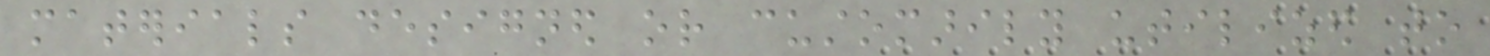materials designed or customarily utilized to
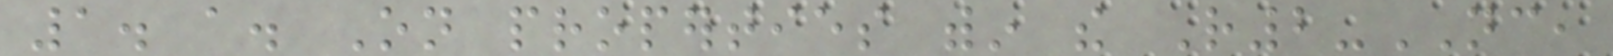1. a. On properties within the R2-NC,
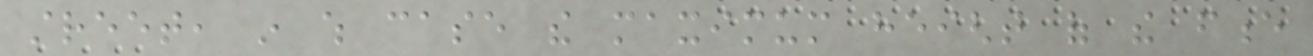street, in which case the maximum height of the fence
